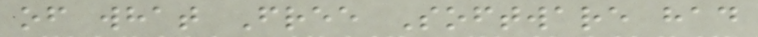of what Free Software had
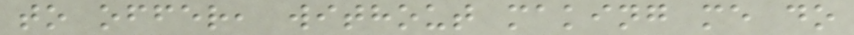to offer, without making me do
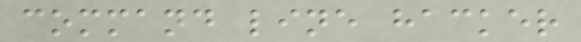command line hacker
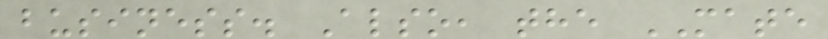business. Also, the MATE
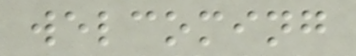welcoming
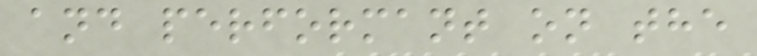and performant on the
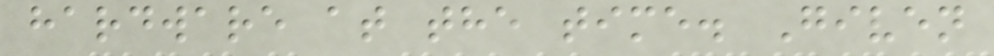hardware at the time. Given
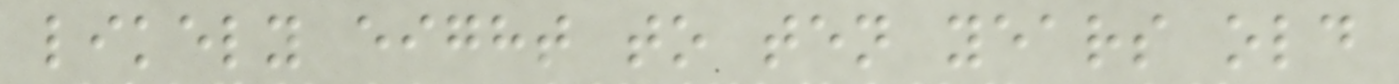likely eight to ten years old
